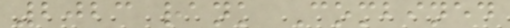2023 rank Combined
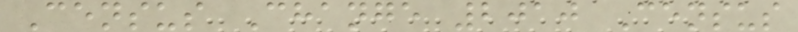Census Change 2010 Census
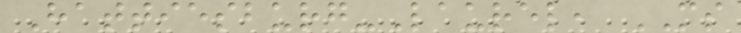Hattiesburg-Laurel, MS
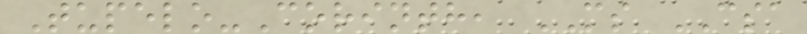Tupelo-Corinth, MS CSA
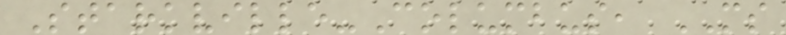Starkville-Columbus, MS
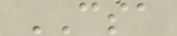CSA
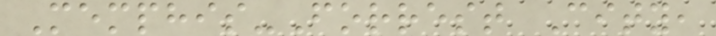Memphis-Forrest City,
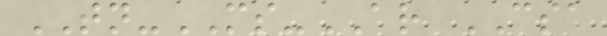TN-MS-AR CSA
